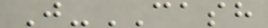J-CASH
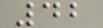42
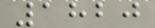1820
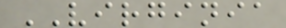VIRGINIA
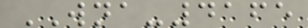WNA-4165
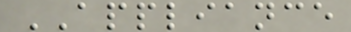APPLIANCE
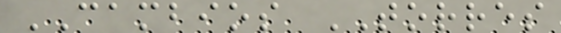CAMBIOS TORRES
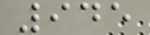945
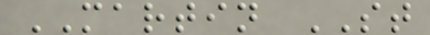MARTIN ST
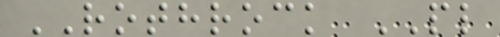ROTHROCK PL
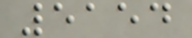5154
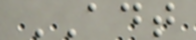ADT
